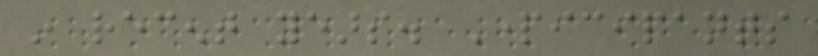in recent years. Participants
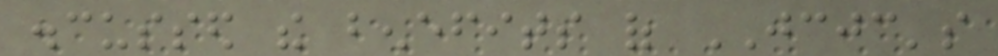discussed the benefits of JCJC's
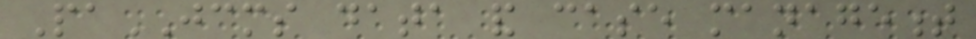PaJCMS data and case management
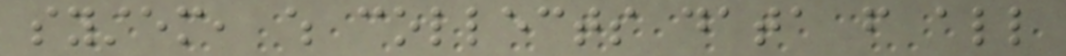system, which collects data from all
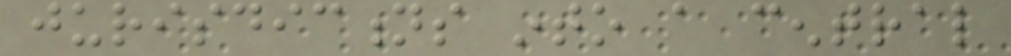jurisdictions into a central
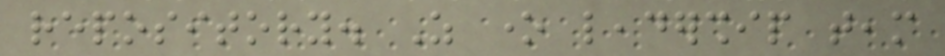repository. As one leadership team
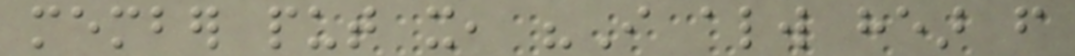member put it, "I always hear from
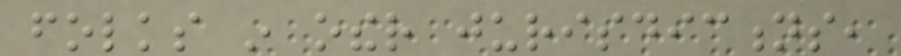folks in other jurisdictions,
